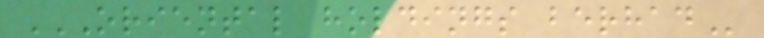ORIENTAL HOLDINGS BERHAD
